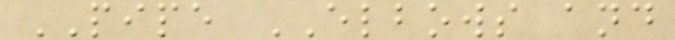PIPE ELBOWS and
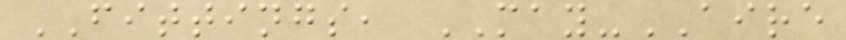FITTINGS, MAY-AIRE
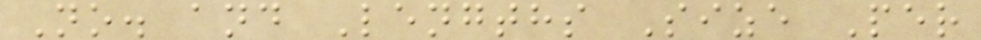No. and Lengths Size Per
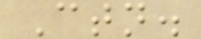Ctn.
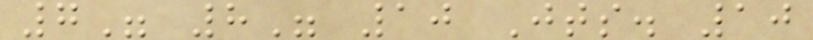7" 8" 10 Jts. 10
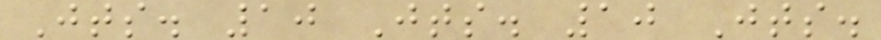Jts. 10 Jts. 10 Jts.
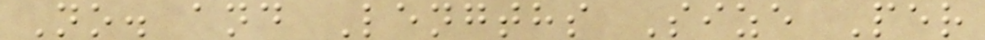No. and Lengths Size Per
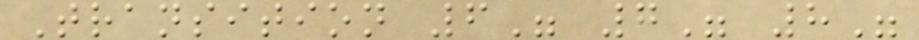Transition 6" 7" 8"
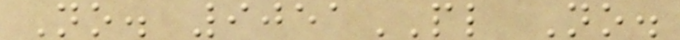No. 9051PL No.
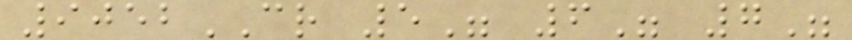9052CR 5" 6" 7"
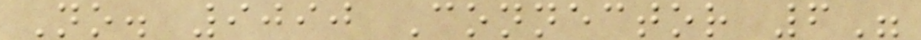No. 9090 Connector 6"
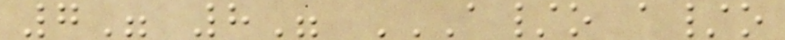7" 8" A/O A/O
